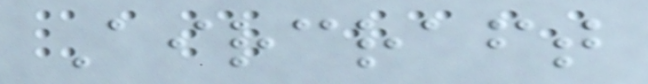Aircraft
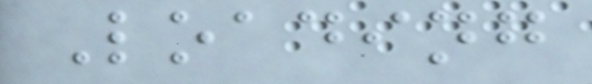Loading
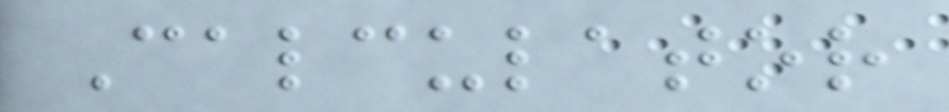Calculator
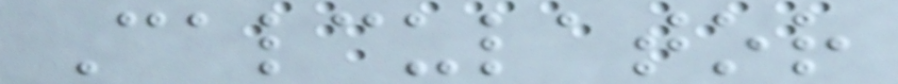Calculator
